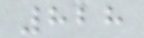828
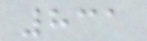831
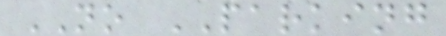NO PARKING
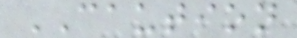CAUTION
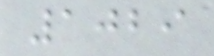1029
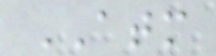ATM
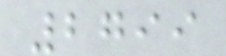2799
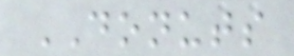DONUTS
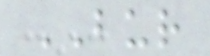BUR
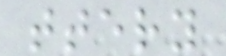ttery
